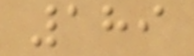189
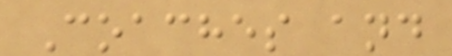Coaches and
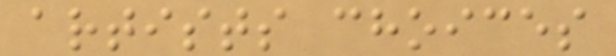artists choices
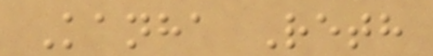Kanha Reth
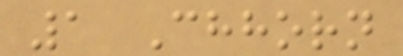1 Chhorn
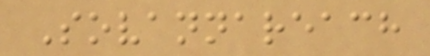Sovannareach
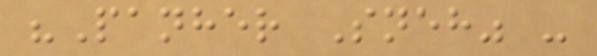"Panher Sneh" -
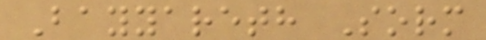Bayyareth Sorm
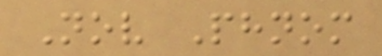Nov Phnom
